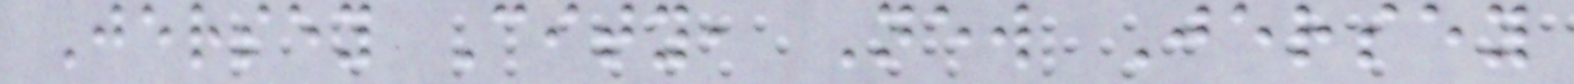Jersey City, New Jersey
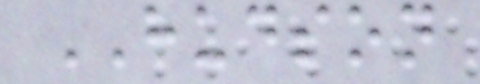HUDSON
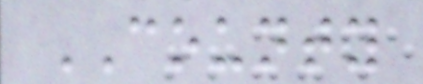COUNTY
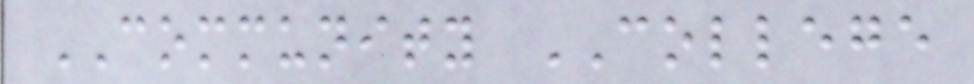COMMUNITY COLLEGE
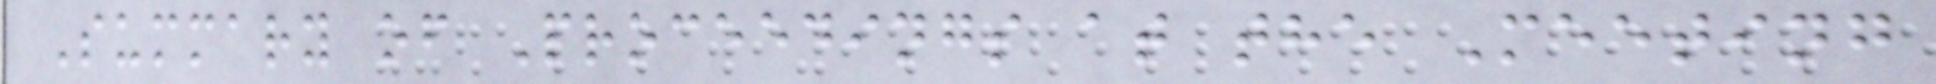Summary of Proceedings at the Meeting
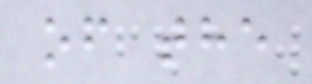of the
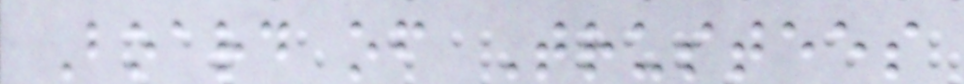Board of Trustees
